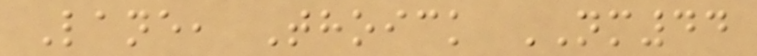Lane, Thoick NM44
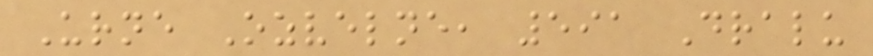Urne Ozvelne, 591 Dralu
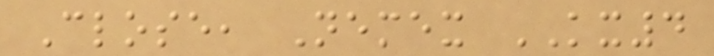Close, Nemex KX4
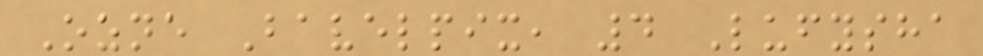Ozne Bavelpix, 4 Lufysha
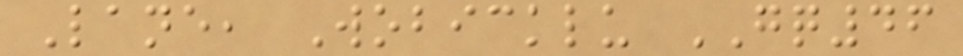Lane, Wobicklu GQ46
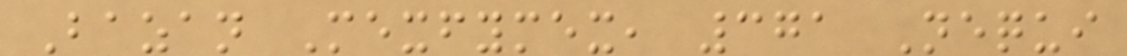Bazan Mexfymex, 371 Nequi
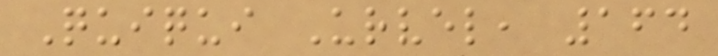Quiqui Urvel, 164
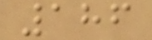186
